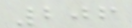206
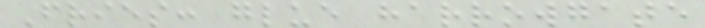Fries: glue harrowgate
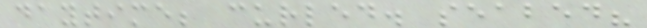daytime; curled. seabed?
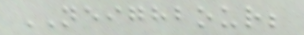NEIGHBOUR;
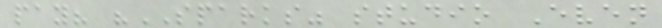pay? "SPARKS" studio Even
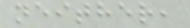neither,
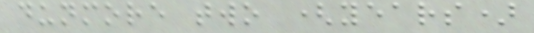dunmore two (years)
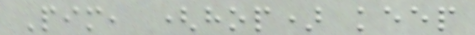Pim, (hop) keep
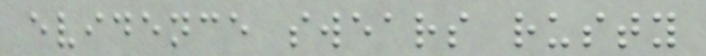evidence swears rusty
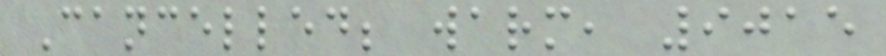Cancelled; warm, 9015
